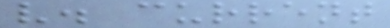v. current
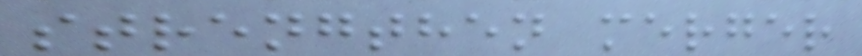strengthen merger
